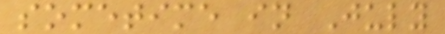sometime in July
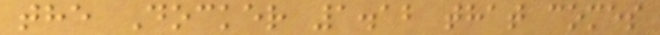the Docker 1.12 that comes
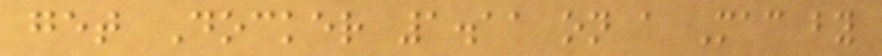get Docker 1.11 on a Mac by
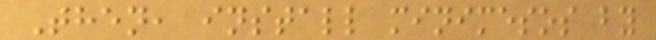Then, install minimesos by
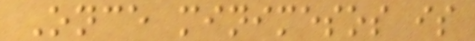Once minimesos is
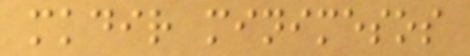mkdir minimesos
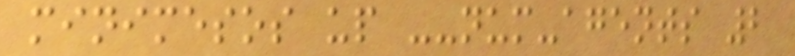minimesos up --num-agents 2
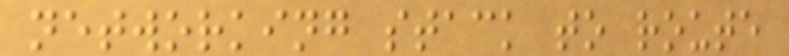networking stack to route
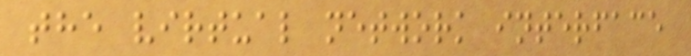the virtual network interface
